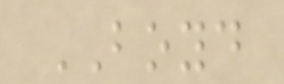BOYD
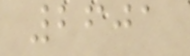2601
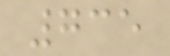735
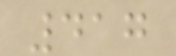417
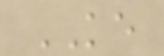KE
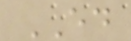ED
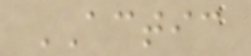ACTIC
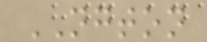NGTON
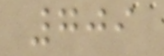709
